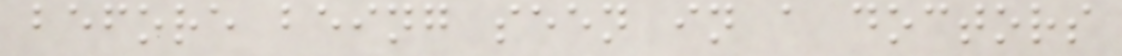before being seen in a doctors
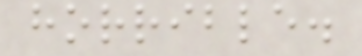horrible.
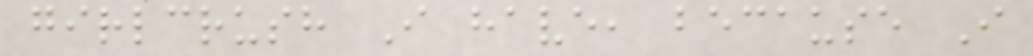girlcrush I have, because I
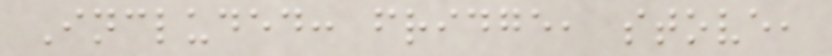Included: fridge, stove,
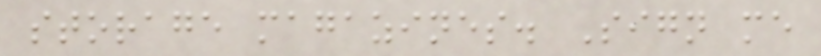storage magazines. Sign me
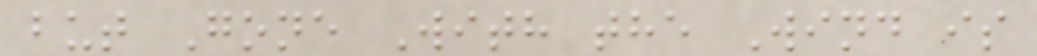but Gone With the Wind is
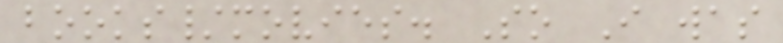books/movies. So I was
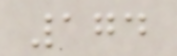174
